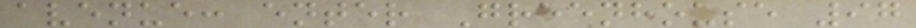avenue: enter Greenhouse 97
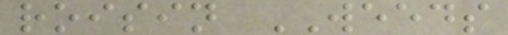roisin WEEDS
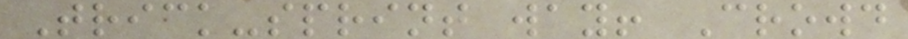Trick-sprint way! Crowd
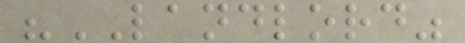"LANDLORD"
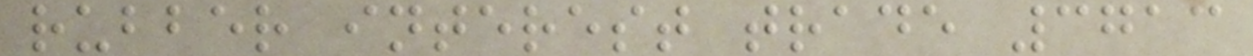rubber interest trade 3713
